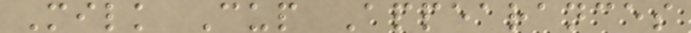Milk Cup Appearances
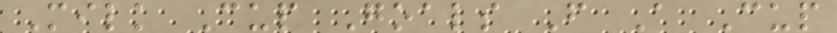Milk Cup Goals F A Cup
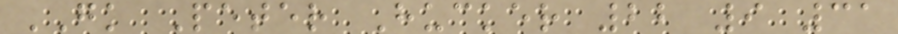GK Peter Hucker 22 9 31
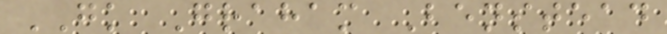GK Graham Benstead
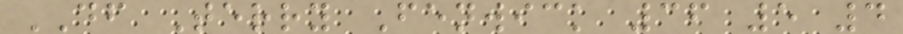DF Terry Fenwick 36 5 4
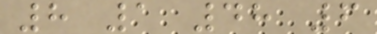8 1 48 6
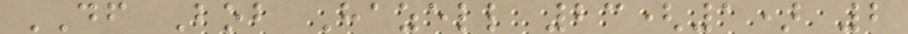DF Bob Hazell 23(1) 2
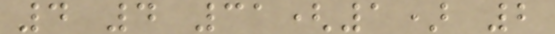4 4 31(1) 2
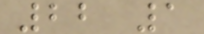22 1
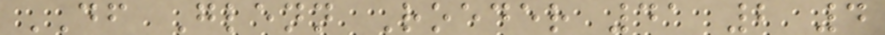DF Glenn Roeder 41 2 4
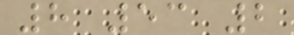8 53 2
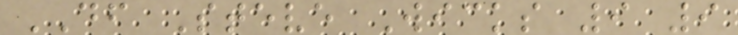DF Steve Wicks 9 9
